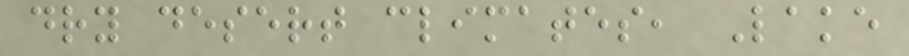dry desert climates, Lake
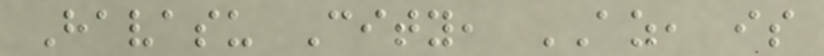Havasu City, AZ, is
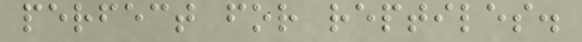perfect for reptiles.
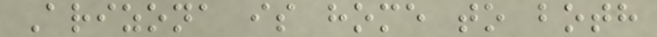Arizona is home to both
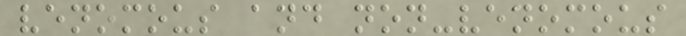venomous and non-venomous
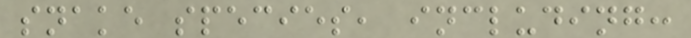snake species, including:
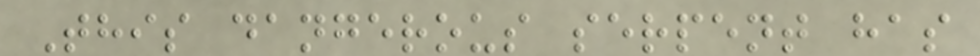This dangerous serpent has
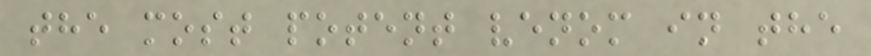the most potent venom in the
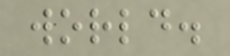world.
